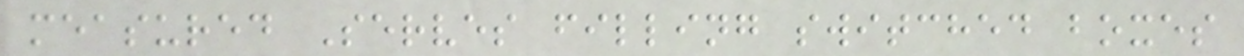measured Serves filling switched boxes
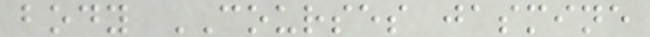body COURSES jasmine
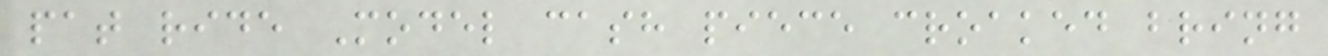pat ride Model cash piece croaked bring
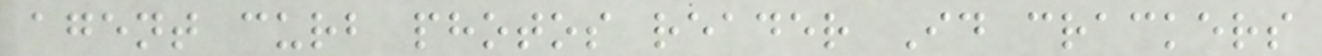agent curb photos reader Id crackers
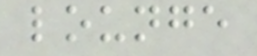lounge
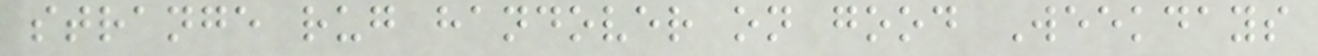strange rug handover on good Weekdays
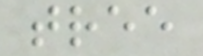tree
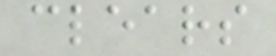clears
